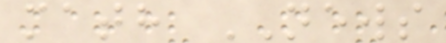math NEWS
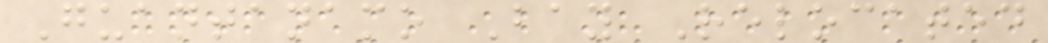Guantanamo Bay Relocated
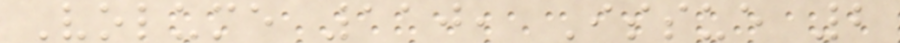Volume 110, Issue 2
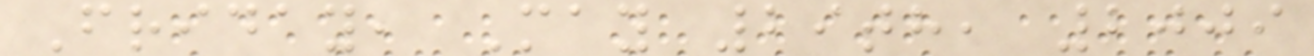Friday, May 29th, 2009
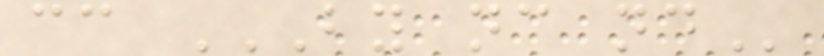cc BY NC ND
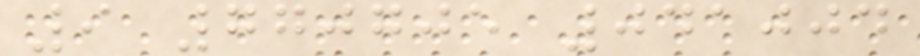9 770705 041004
